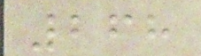268
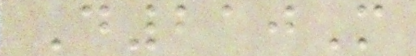D210M
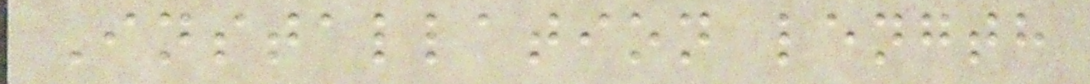Installation length
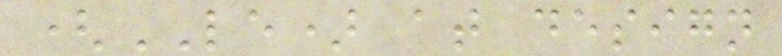(LE) at design
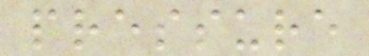pressure
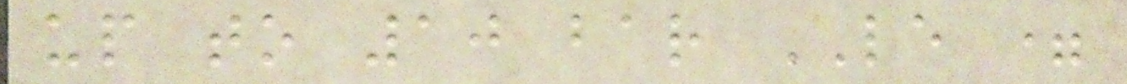up to 10 bar LE =
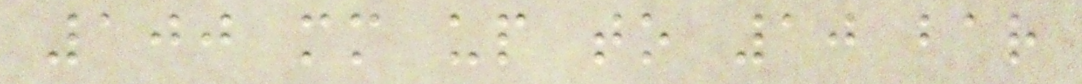100 mm up to 10 bar
